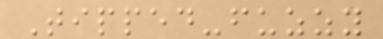Tipped-fuzzy
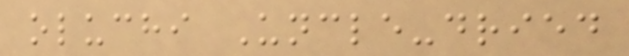oluchi Uncle-dried
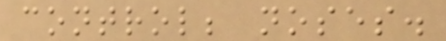control; noses.
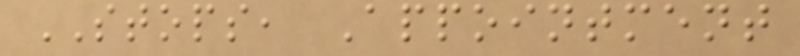STOPS, Appointment
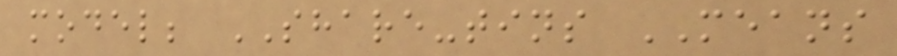model; SHARE-tins MEANS
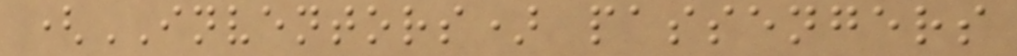(INVENTORS) passengers
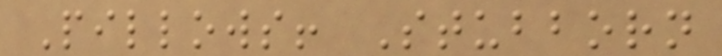Pillows! Stubborn
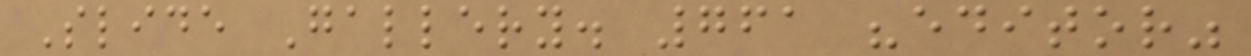Slide Gallery. 761 "editor"
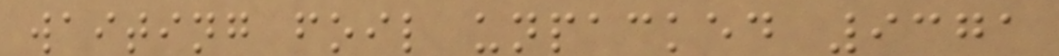waiting foil unpacked 9371
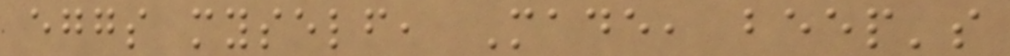eggs myself, Made, beep's
